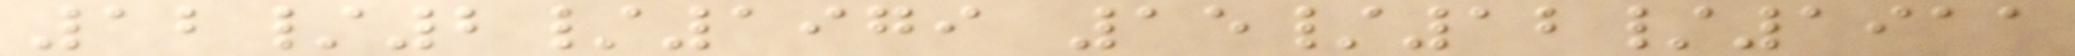12/2/1979 15/12/1911
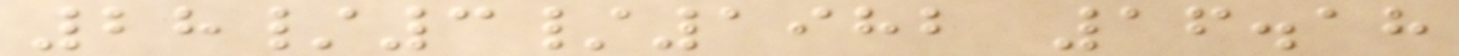28/3/1982 16.18
